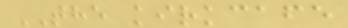THE kirkcafe
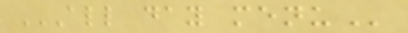ALL DAY MENU
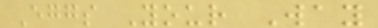Eggs Your Way
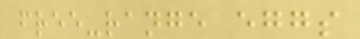free-range eggs
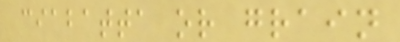ciabatta or grain
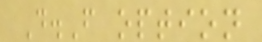D.F option
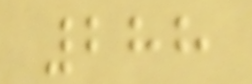288
